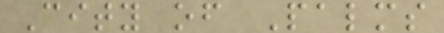City of Palms
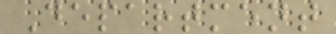Department
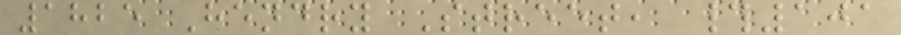1825 Hendry Street, #101
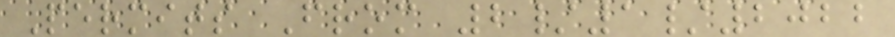Permits From 2/1/2022
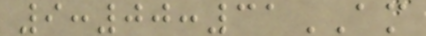9:00:31AM
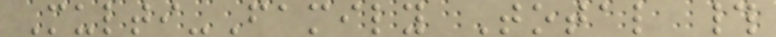Multi-Family Total #
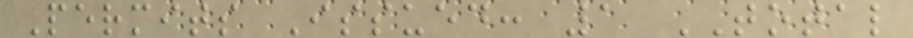Permits Issued: 1 TOTAL
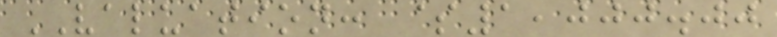VALUATION: $1,000.00
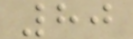80
